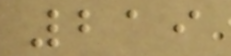219
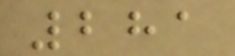281
